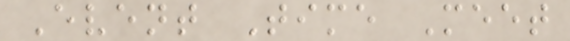Event Time Meet
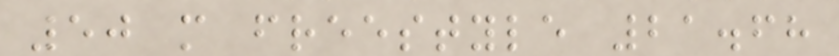50 m freestyle 21.68
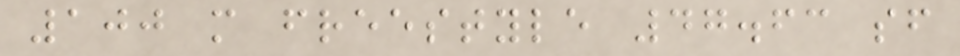100 m freestyle 47.63 sf
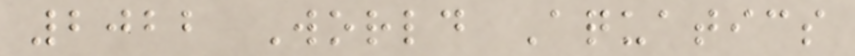2022 World Aquatics
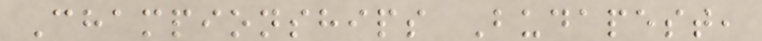Championships Budapest,
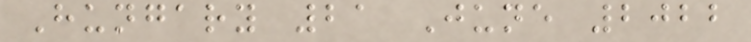Hungary 21 June 2022
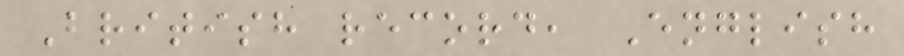British record, English
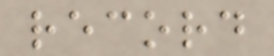record
